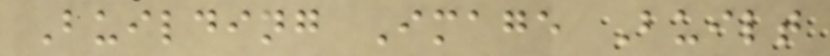Building Image Built
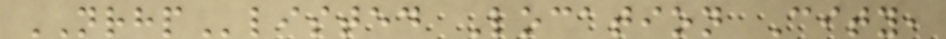NRHPlisted Location City,
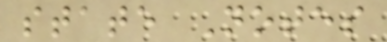state Notes
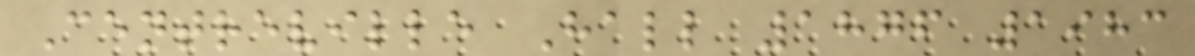Centreville Hall 1876 1983
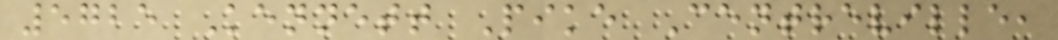5725 Kennett Pike Centreville,
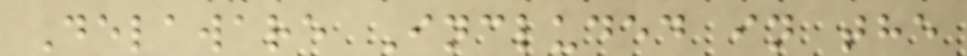Delaware Included in the
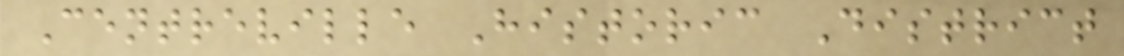Centreville Historic District
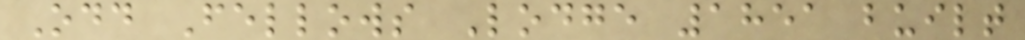Odd Fellows Lodge 1851 built
